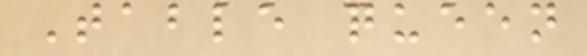Table queen
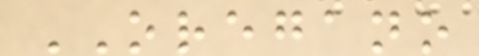OREGANO
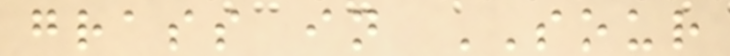grass in SOUR
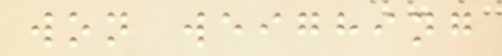won weighing
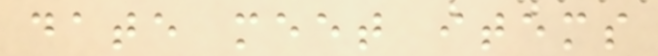date meet items
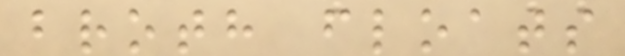broth floats
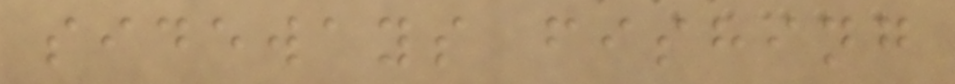sideways fishing
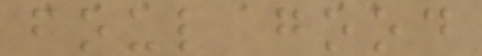foul good
